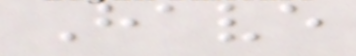Have
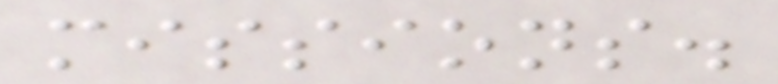missions.
